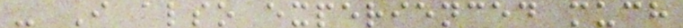- I also experienced much
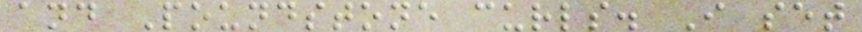and Poundstone curls. I set
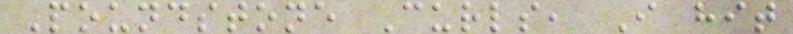Poundstone Curls, I hit
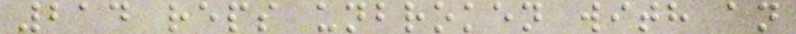214 reps unbroken with an
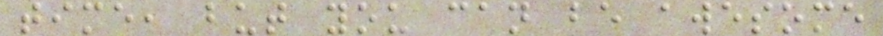time, but you can be awesome
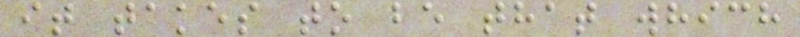it takes to be that which
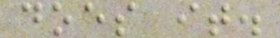does it.
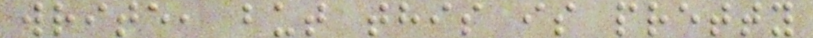write, but this is pretty
